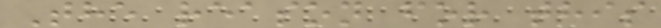The reason for this
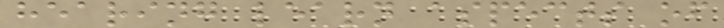hearing learn aspects of
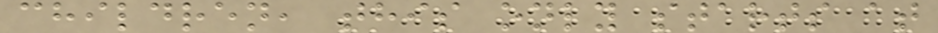children, this only starts at
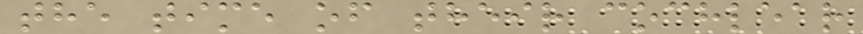the time of their cochlear
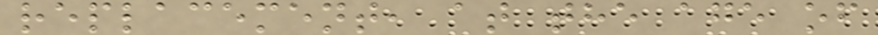replacement, at the age of
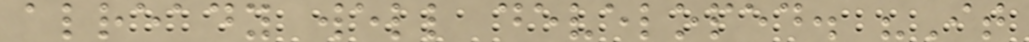already well developed. "It
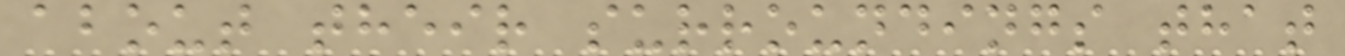about their surroundings that
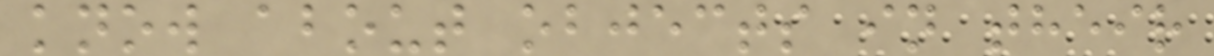know about objects in their
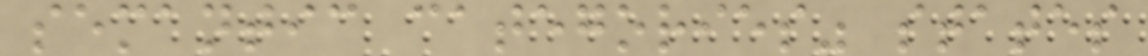semantic categories" states
